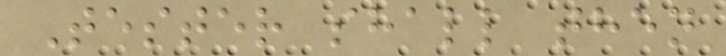Tester shall then
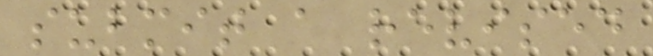submit a revised
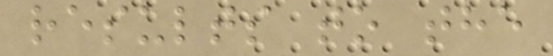results to the
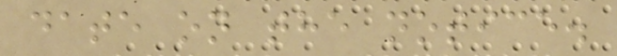date on the notice.
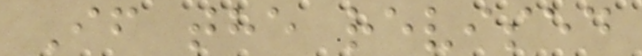If the revised
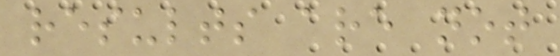results are not
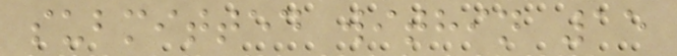submitted within 15
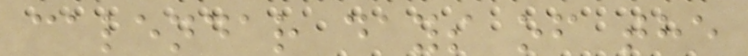calendar days of the
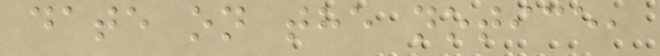date on the notice,
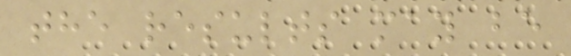the results may be
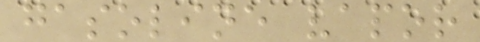gasoline vapor
